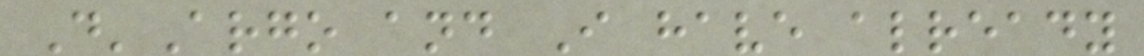D'Argo and I have already
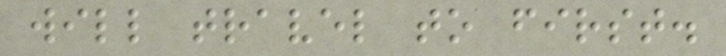will travel to first.
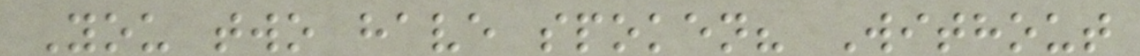You two have spoken? Without
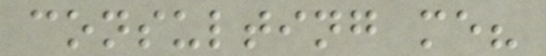consulting me?
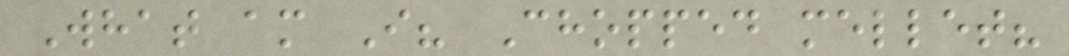What am I? Chopped mellet?
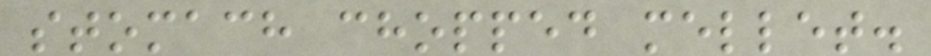stomach chopped mellet.
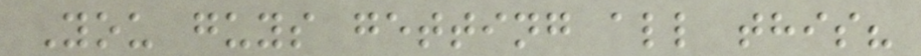You guys getting all this?
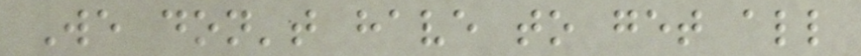We don't have to get all
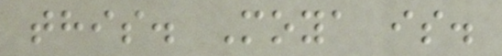this. Moya is.
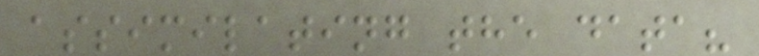assimilating the data?
